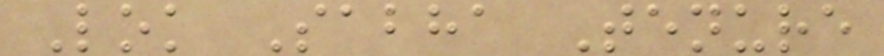Lok Sabha Tenure
